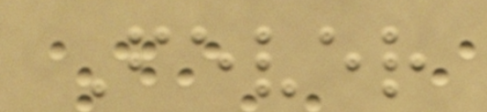Fever
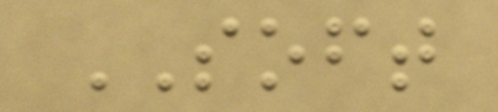SOFT
